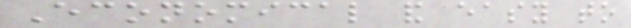Economical and easy to
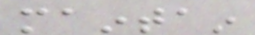maintain
